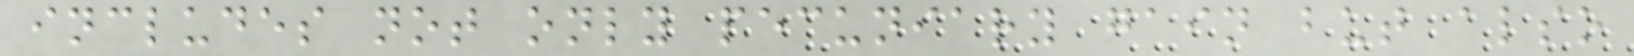includes not only pecuniary gain but also
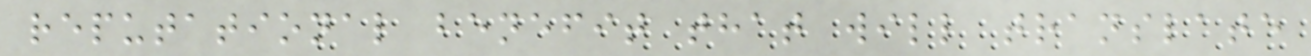reputational benefit that will translate
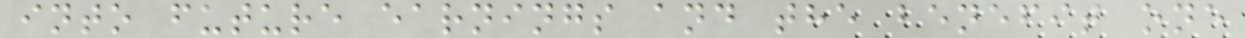into future earnings and the benefit one
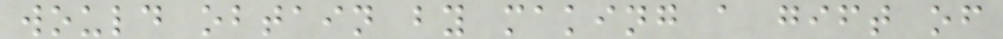would obtain by making a gift of
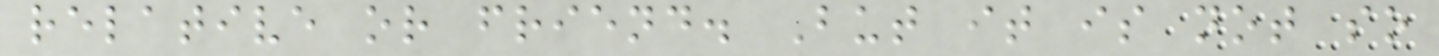relative or friend. But it is not so
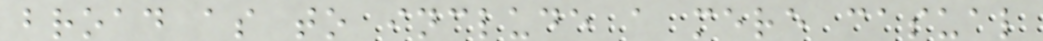broad as to include a mere casual
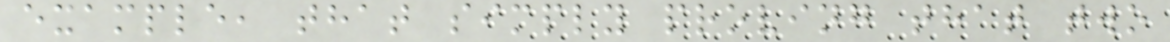example, that simply proving that two
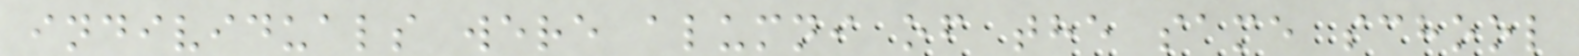individuals were alumni of the same school
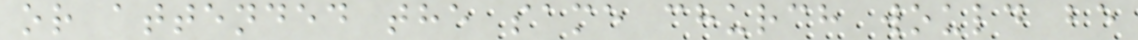or attended the same church would be
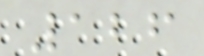126
